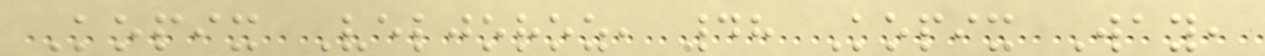Kopix Veljoroz, 48 Kopix Way,
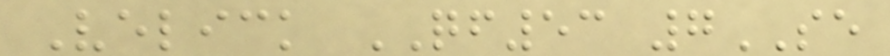Velick QF53 7SE
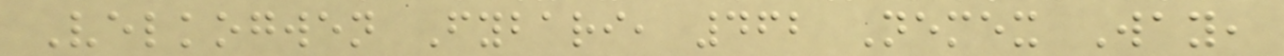Velkogwen Fybari, 462 Nemex Way,
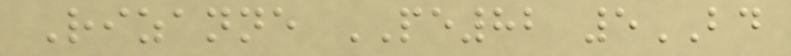Rizanne PE82 5BD
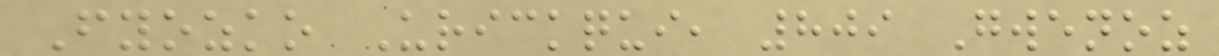Fyozko Urickqui, 809 Gwenoz
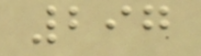297
